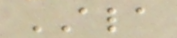ALA
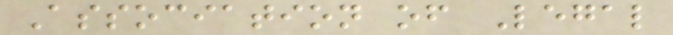Association of Legal
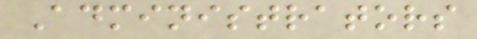Administrators
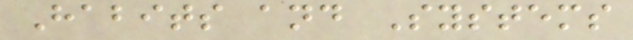Habits and Systems
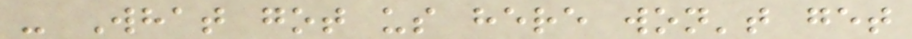- What got us here won't get
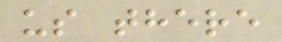us there
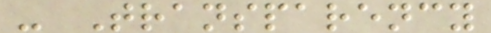- Transparency
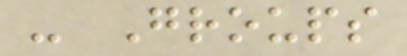- Groups
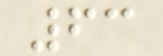63
